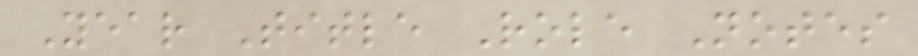Year Title Role Notes
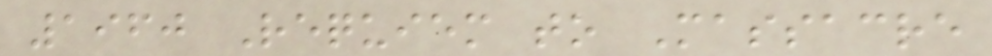1960 Requiem to Massacre
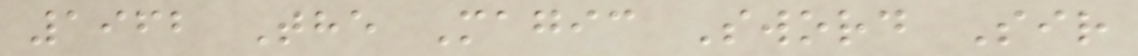1962 The Magic Sword Sir
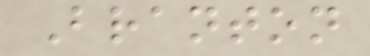Branton
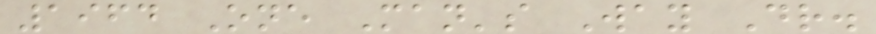1964 One Man's Way Dr.
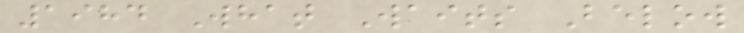1984 What Waits Below
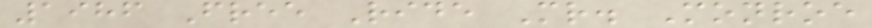1986 Free Ride Mr. Monroe
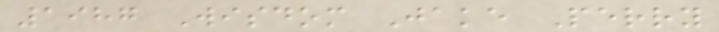1987 Wisdom Jake Perry
